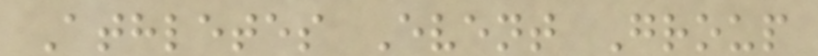Athletes Event Group
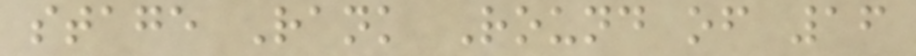stage Rank Round of 16
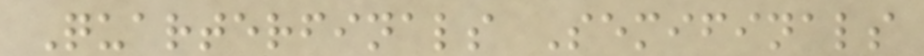Quarterfinals Semifinals
